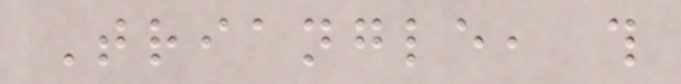Triangle, this
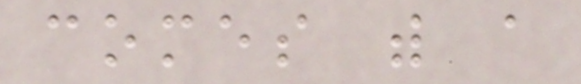comes with a
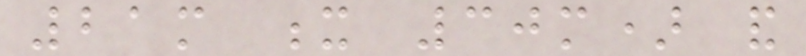21m x 30m) and
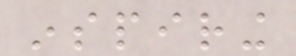inspiring
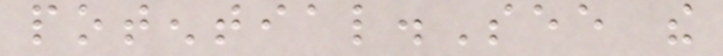potential.See the
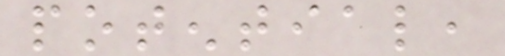potential,
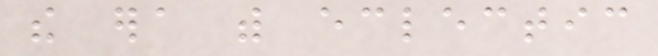the era with eclectic
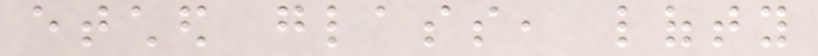etched glass, lofty
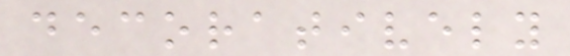decoratively
